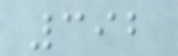392
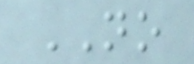NO
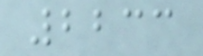2233
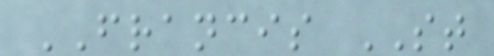FRANCIS ST
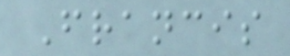Francis
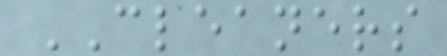CLEANERS
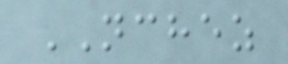NCHEZ
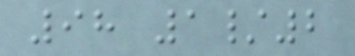98 1/2
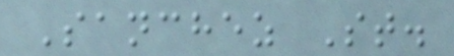Sanchez St.
